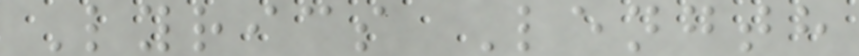Lyrics Length
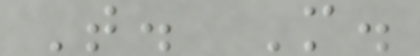T. M.
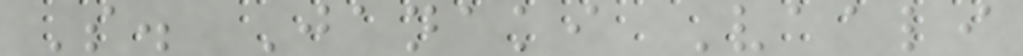S. Janaki Vaali
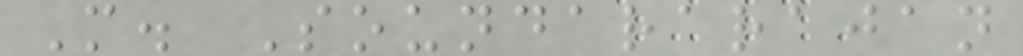M. Soundararajan
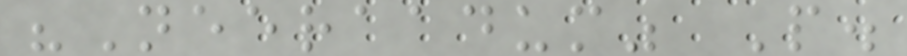"Neeraadum" P.
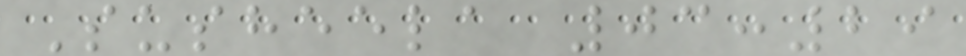Susheela 03:29
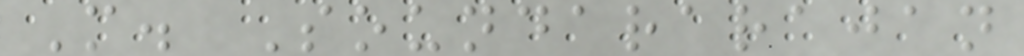M. Soundararajan
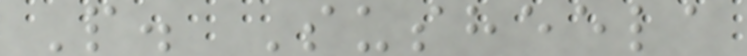P. Susheela
